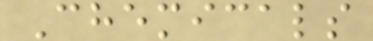Chemicals
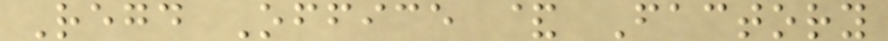Regd Office & Factory
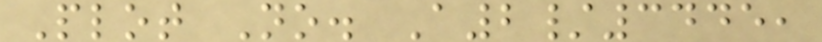Plot No. A2/3445,
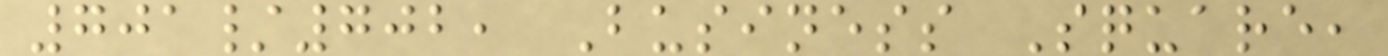701/702, Business Square,
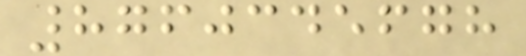8760345678
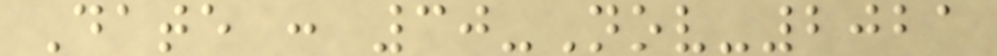Date : 30-Nov-2021
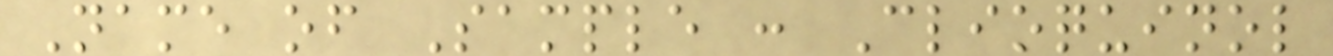Name of Sample : Clioquinol
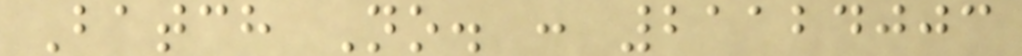Batch No. : 21124003
